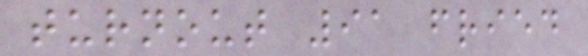turnout 91 fried
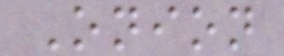Onion
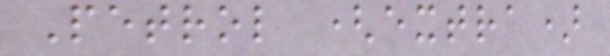Petrol (extra)
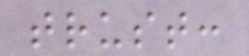trust:
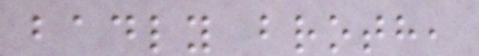badly broth,
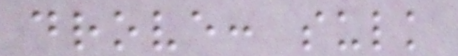drove: sulk
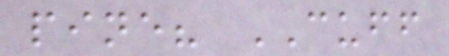pine? CUFF
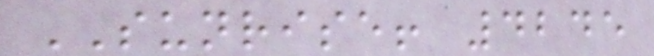SUNRISE! 4245
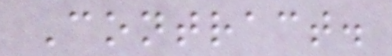Contract.
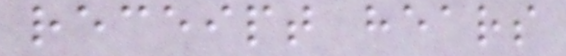receipt hears
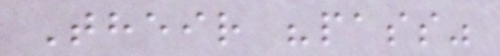Their "pass"
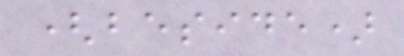(beside)
